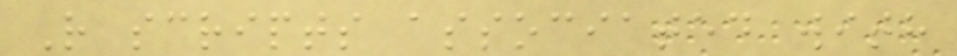R scripts associated with
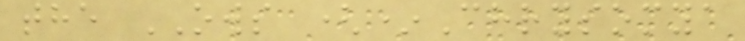the OWS (*Chrysomya
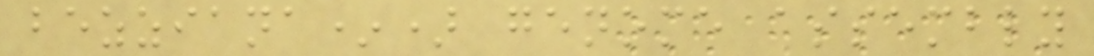bezziana*) genome assembly
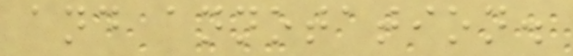and annotation.
